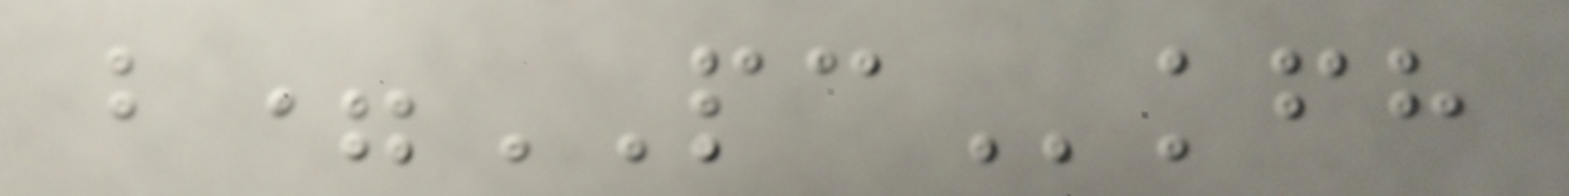b=PCkfh
